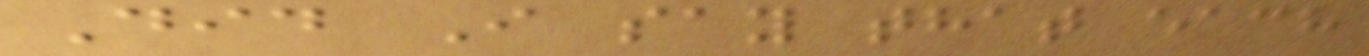Did I say that each
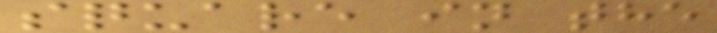square in the
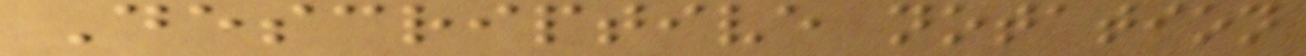Descriptive notation
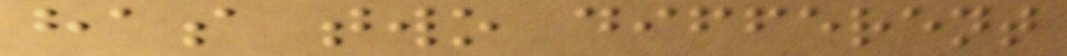has two different
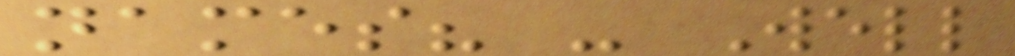names? - Well
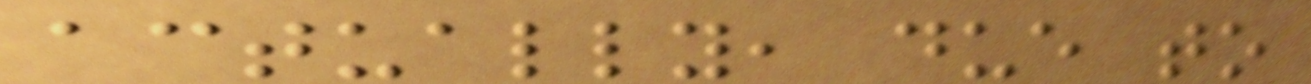actually, due to
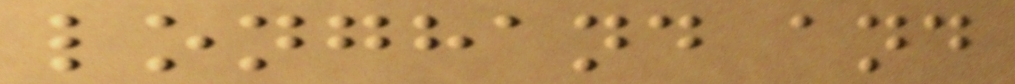longhand and
